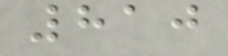810
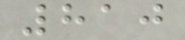810
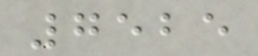7525
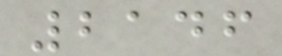2146
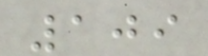109
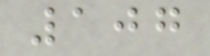107
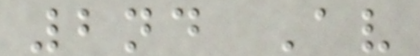2nd Av
